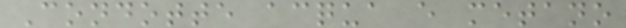Condotte acqua e metano
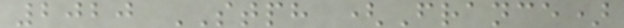2020 STPH (France)
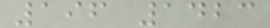196 1423
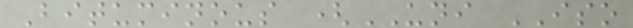Bituminous (UNI ISO
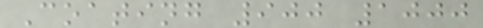Coating 900 1000
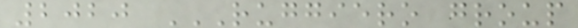2020 RUGGIERO GROUP
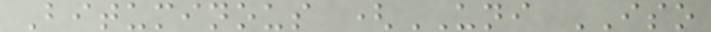Bituminous (UNI ISO
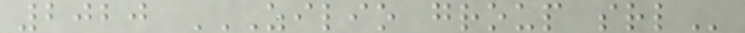2020 ZILIO GROUP SRL
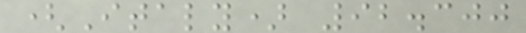(Italy) 92.300
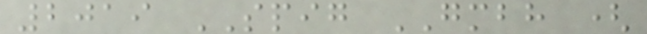2019 SPIG GMBH (
